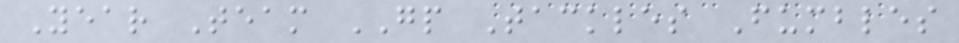Year Team GP Tackles Fumbles
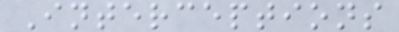Interceptions
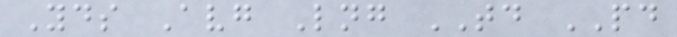Yds Avg Lng TD PD
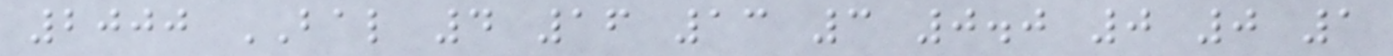2000 BAL 4 16 13 3 0.0 0 0 1
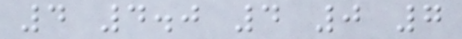4 4.0 4 0 7
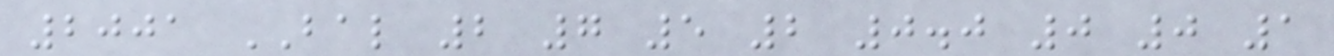2001 BAL 2 7 5 2 0.0 0 0 1
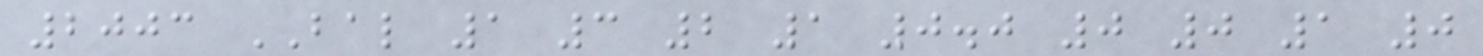2003 BAL 1 3 2 1 0.0 0 0 1 0
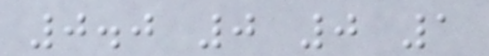0.0 0 0 1
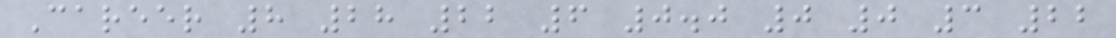Career 8 28 22 6 0.0 0 0 3 22
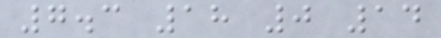7.3 18 0 14
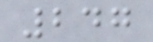247
